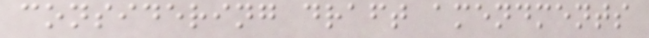considering draft amendments
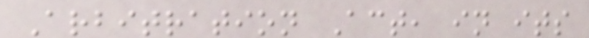Arbitration Act, in its
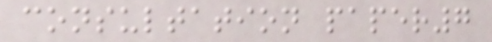consultation paper7
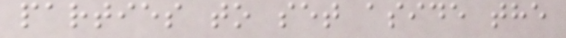parties to set aside the
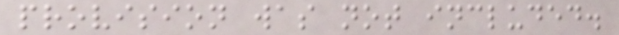provision was not included.
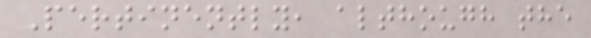Pertinently, although the
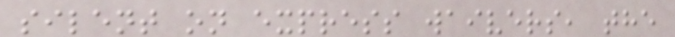silent on express waivers, the
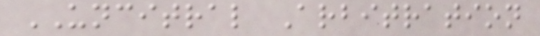UNCITRAL Arbitration
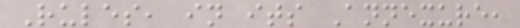Rules, in its Annexure,
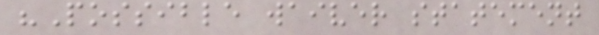"Possible waiver statement
